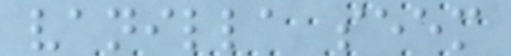vanilla seem
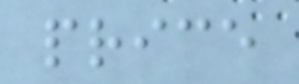price
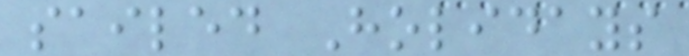sailed Holidays
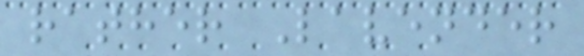rather Lavender
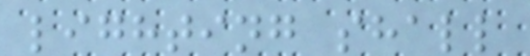lighting shall
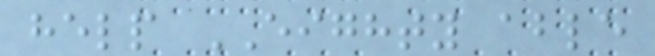help EIGHTY able
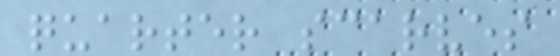quarter scarves
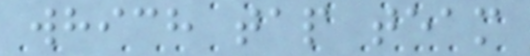which tap team
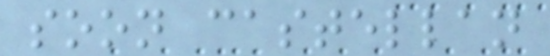soon castellan
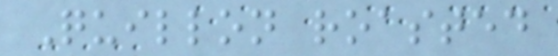Quillon roasted
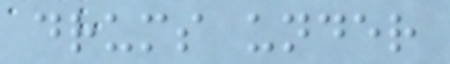drums under
